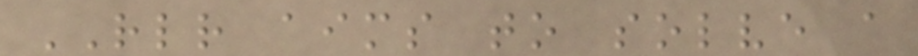RLR aims to solve a
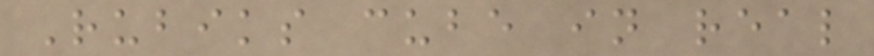Rubiks cube in real
